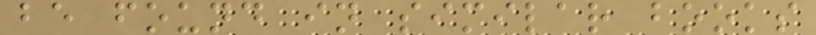be found in similar books
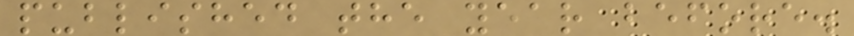published the year before.
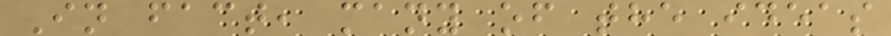In fact, many of the ideas
